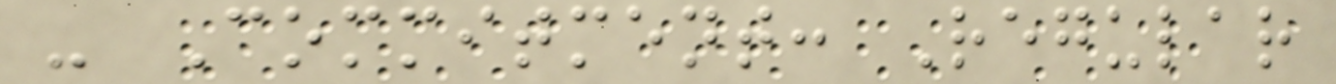- Commitment: Regular
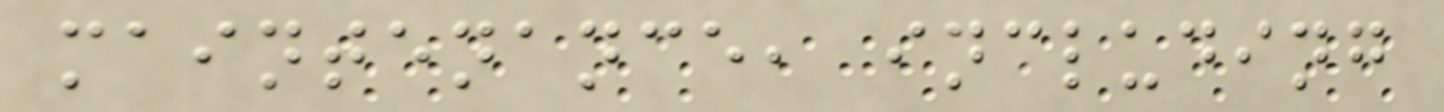maintenance, including
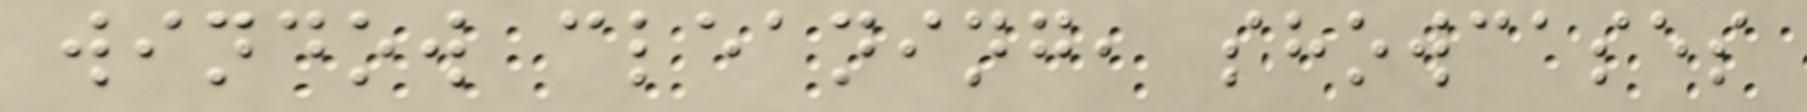window cleaning, showcases
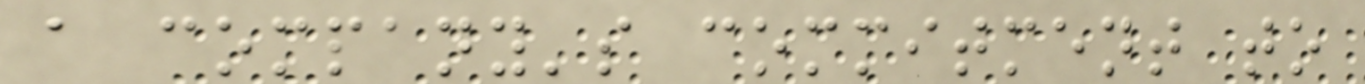a company's commitment to
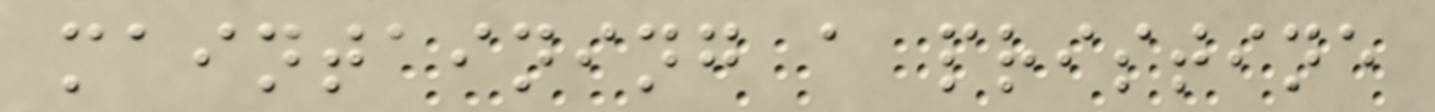maintaining a pristine
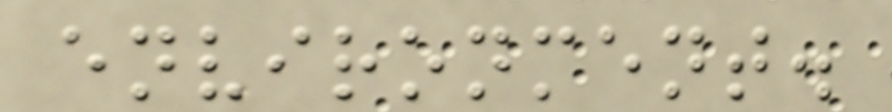environment.
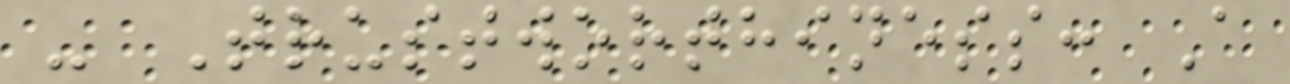- Trustworthiness: A
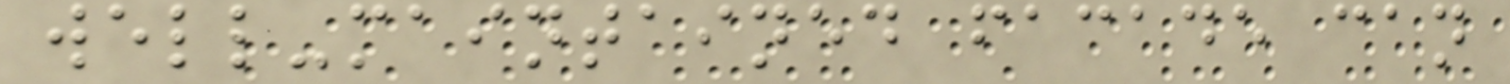well-maintained facade can
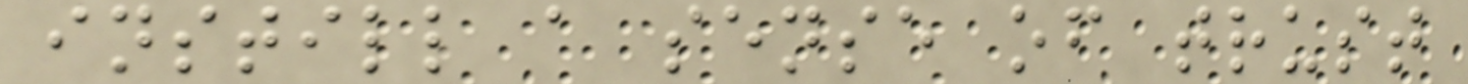instill a sense of trust
